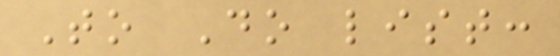To Do list:
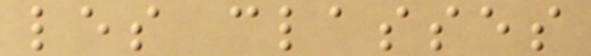les classes
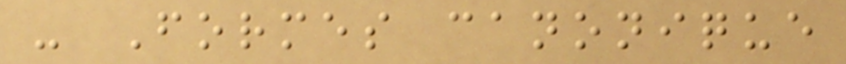- Formes canonique
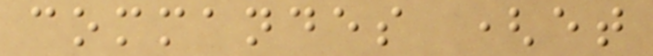commandes (et
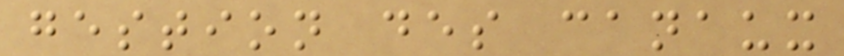gestion des canaux
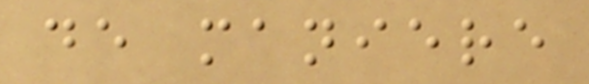de maniere
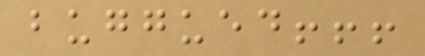buggued!!!
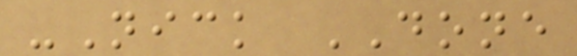-Nick DONE
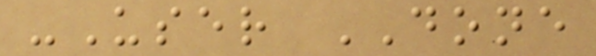-User DONE
